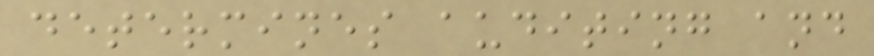determines auditing and
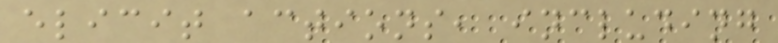elicit actions, including
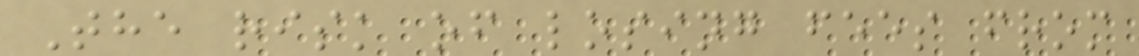The risk of losing fees from
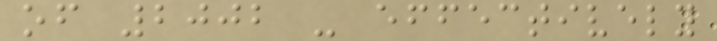of 2002 - effectively
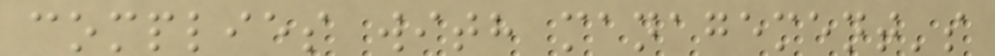complies with management's
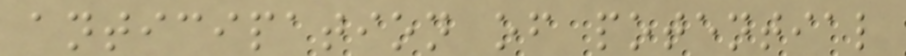anticipation of potential
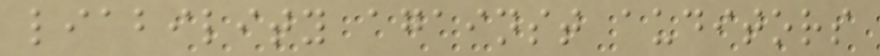liability against auditors
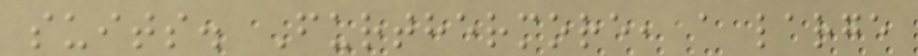suits. Furthermore, a large
